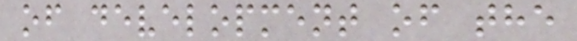of development of the
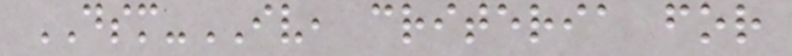DSM-IV, criteria for
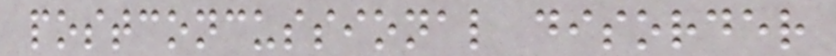postconcussional disorder
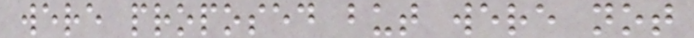were proposed but were not
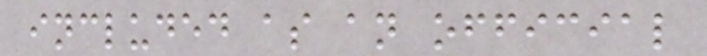included as an official
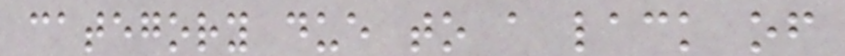category due to a lack of
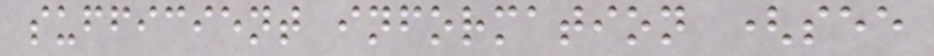sufficient information (see
